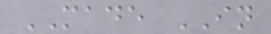MADE IN
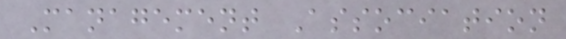Management Association
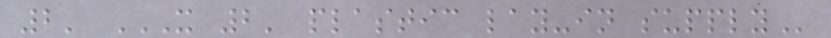2' X 2' PLASTIC LAY-IN SUPPLY
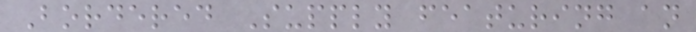Bordered Supply featuring an
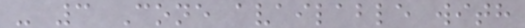- 3 Cone available with
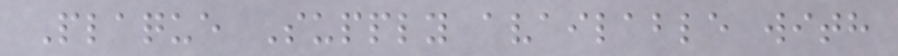Plaque Supply available with
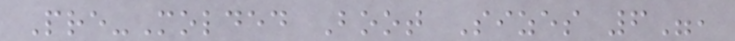Pre-Molded Boot Sizes 6",
